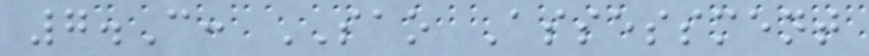7.C: SAO Assessment
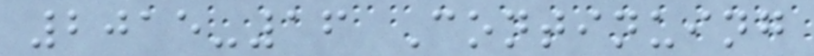2015-16 Continuing
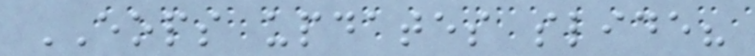EOPS updates slide?
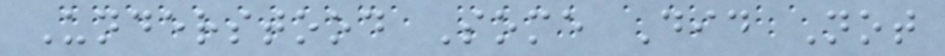Understood Some Did Not
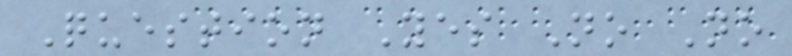Question Yes No No
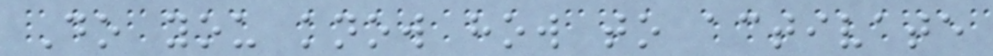Do you know how to activate
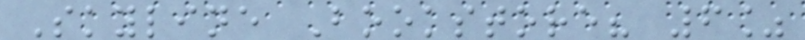Skyline Bookstore? 6%
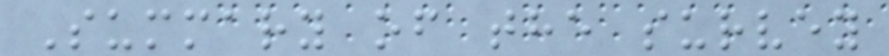Summary of the survey
